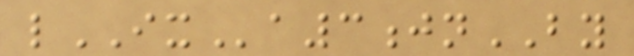lIXa3jnBY
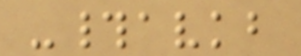-#avkb
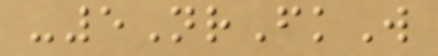-5NrFkW
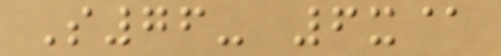S76- 6x@
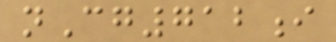nCg712i
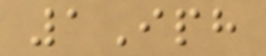1Iph
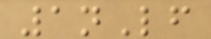1nLf
